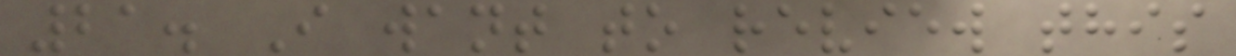21. I want to review this
